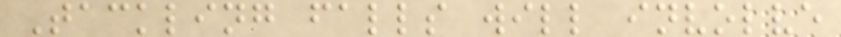Tackling falls will involve
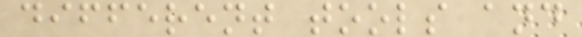different tools and
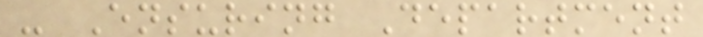- Ensuring Department
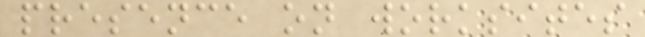presence on worksites
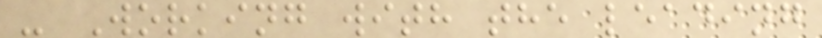- Working with the leading
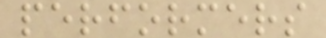performers
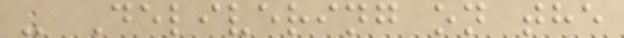- Delivering on the
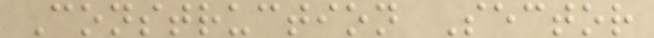Construction Sector
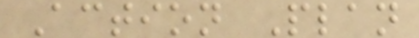Action Plan
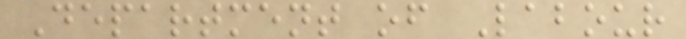Department of Labour
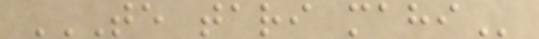TE TARI MAHI
